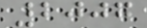2007
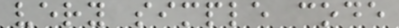very simple code
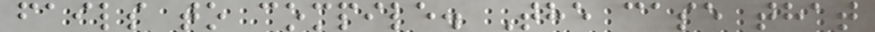fails to compile. The case that
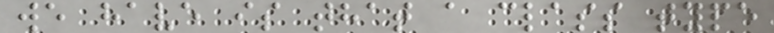we have is that a class type
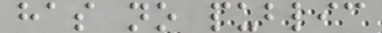has no public
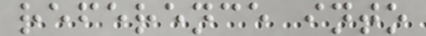reference into
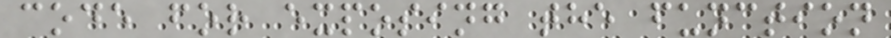code for exposing the function
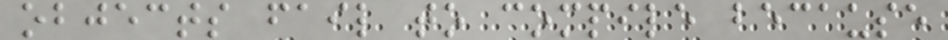objects fail to compile because
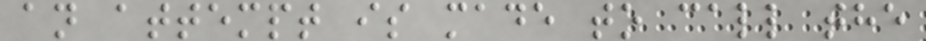an attempt is made to call the
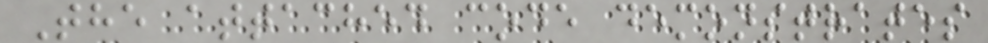The attached code demonstrates
